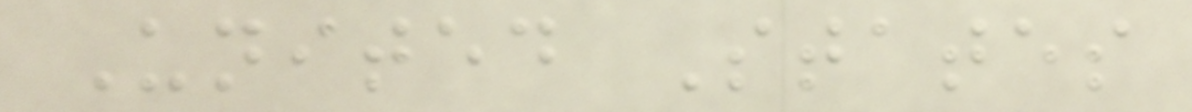United States
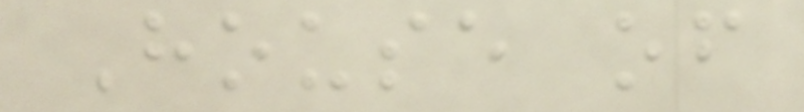House of
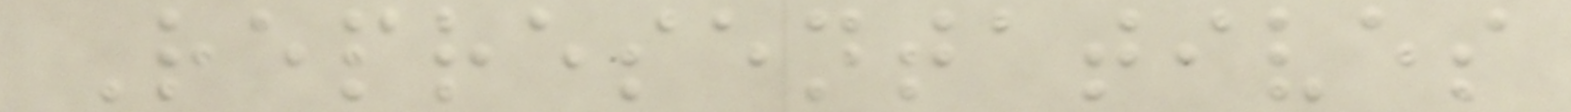Representatives
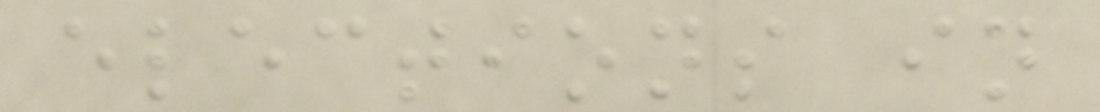elections in
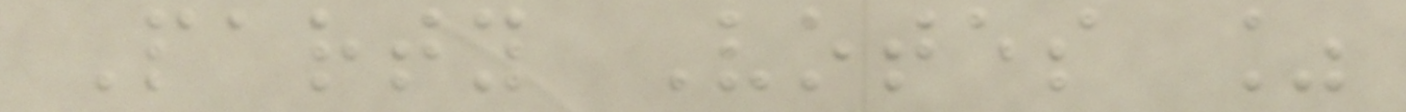Party Votes %
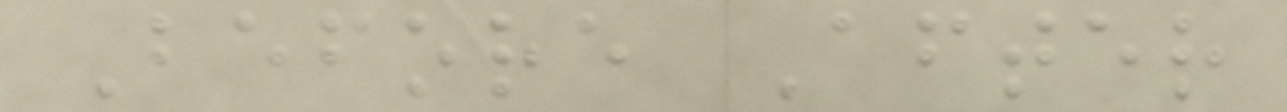Before After
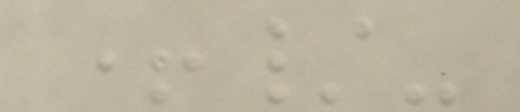+/-
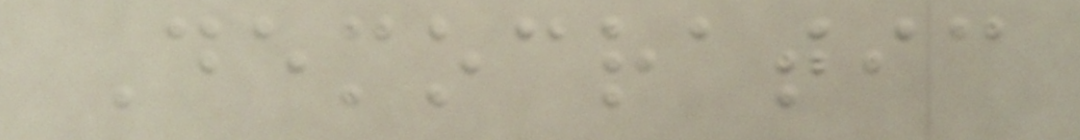Democratic
